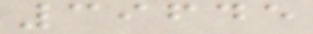39645
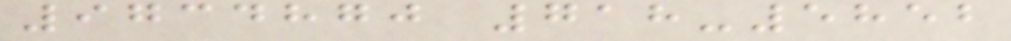9734870 718-5852
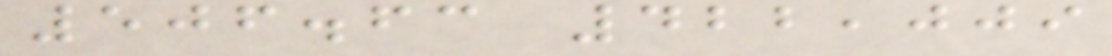506.63 422,009
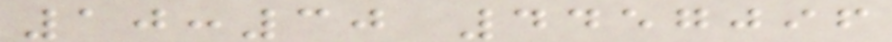10:30 4457096
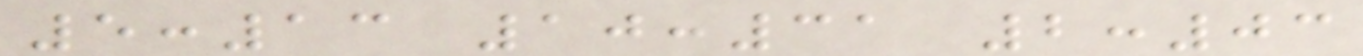5:13 10:31 2:03
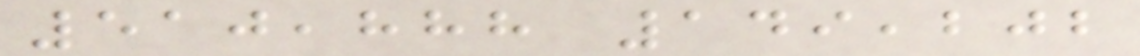510,888 149,202
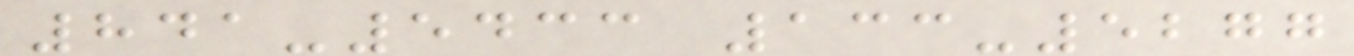841-5433 133-5277
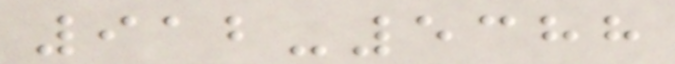912-5388
